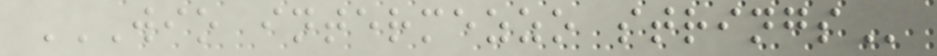WIO INTERMEZZO STRINGS
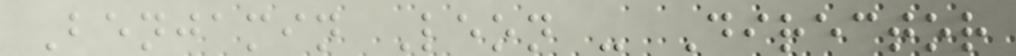Benjamin Leon - Director
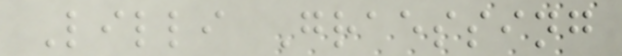Lilli Graessing
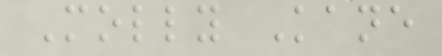Molly Kane
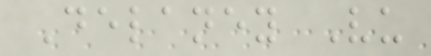Delaney Vu
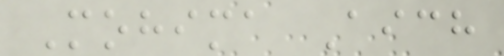Mohima Aich
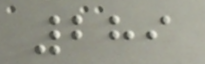289
